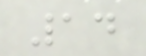14
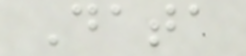Data
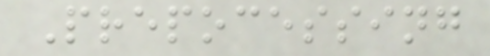Prepocessing
